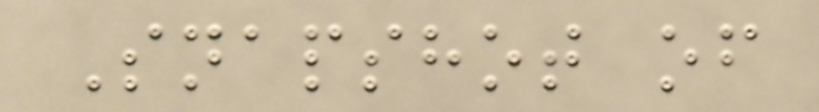Snapshot of
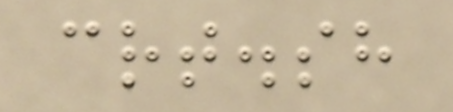crt.sh
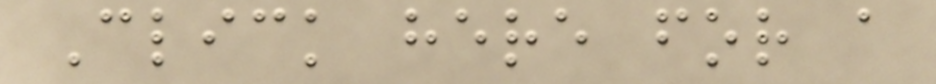Click here for a
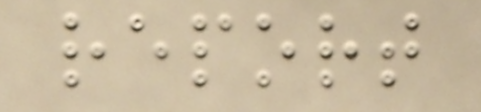report
